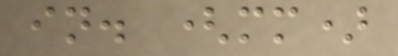in. (mm)
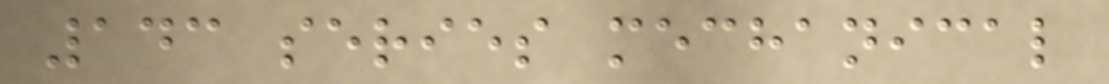143 series mechanical
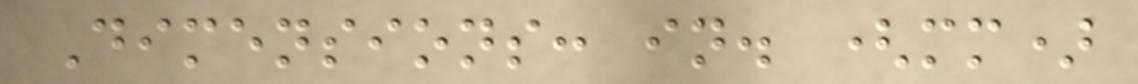Dimensions: in. (mm)
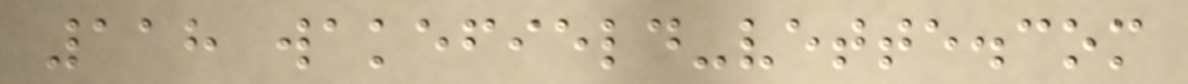118 wakefield-vette.com
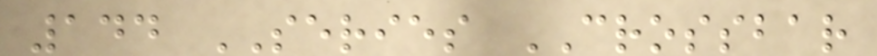144 SERIES CROSSBAR
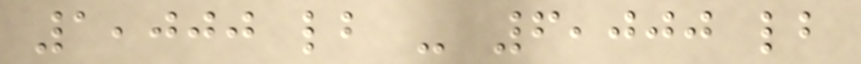1,000 lb - 6,000 lb
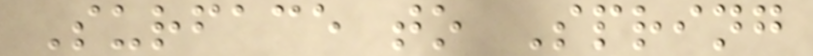Surface to Spring
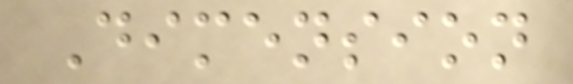Dimension
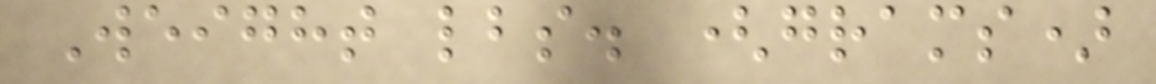Weight lbs. (grams)
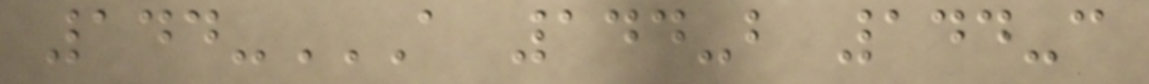144-A 144-B 144-C
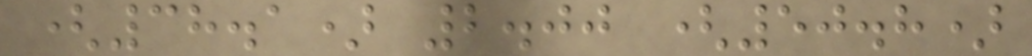(38.1) 2.00 (50.8)
